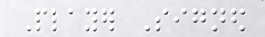Player Signed
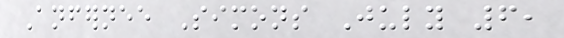Anfernee Simons July 6,
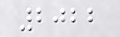2022
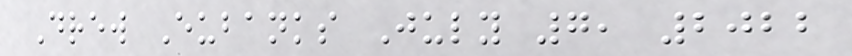Drew Eubanks July 7, 2022
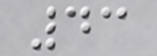43
